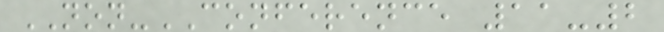NON-CONFERENCE 11-2
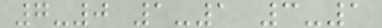7-0 1-1 3-1
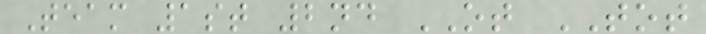Team 1st 2nd OT TOT
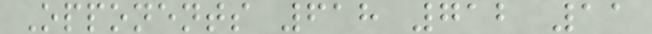Opponents 618 712 11
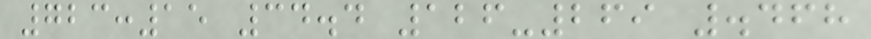723:15 34.4 126-269 .468
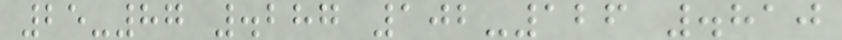25-87 .287 102-126 .810
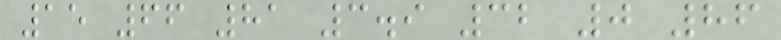15 66 81 3.9 32 0 86
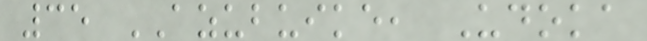35 AZUBUIKE, Udoka
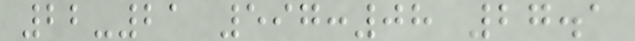22-21 597:08 27.1
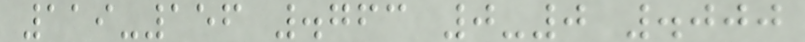119-156 .763 0-0 .000
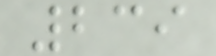239
